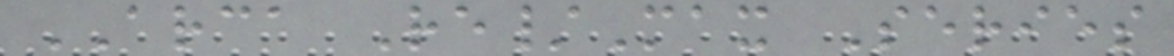ARCA Re/Max Series
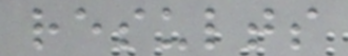results
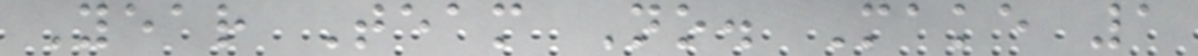Year Team No. Make 1
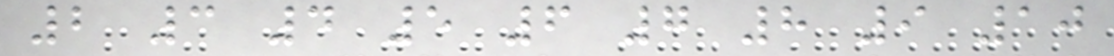2 3 4 5 6 7 8 9 10
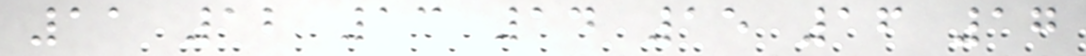11 12 13 14 15 16 17
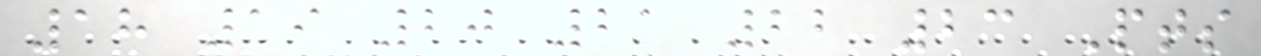18 19 20 21 22 23 Pts
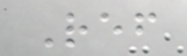Ref
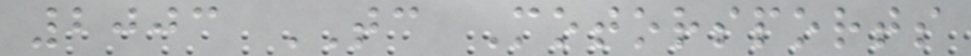2003 TC Motorsports
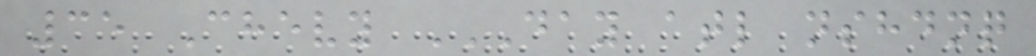35 Chevy DAY ATL NSHDNQ
